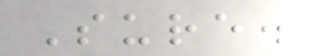Sure.
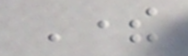There
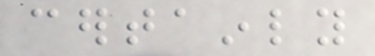certainly
